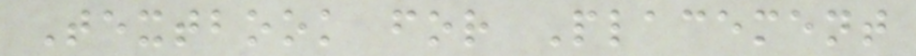Textbook for Placement
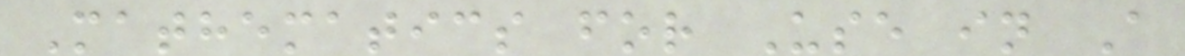Mathematics for Use in A
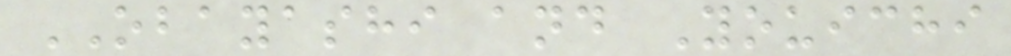OBAYASHI and Youichi
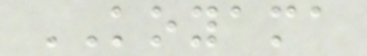KOYAMA
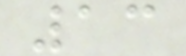13
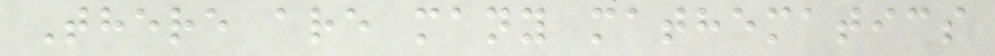There are many mathematics
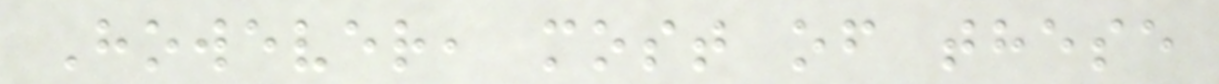However, most of these
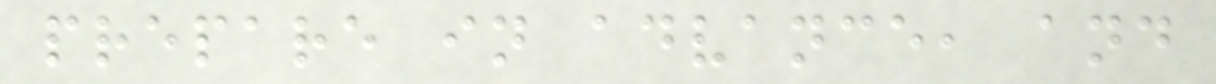prepare in advance, and
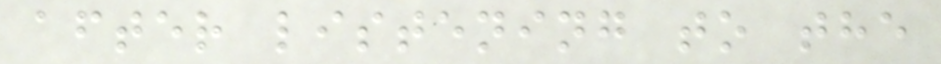after listening to the
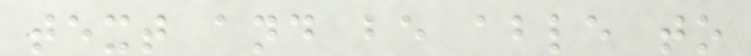text and be able to
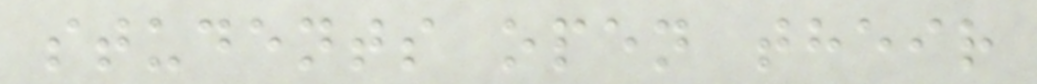students open their
